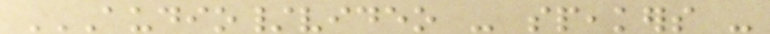AUDIO/VIDEO - SPEAKERS -
